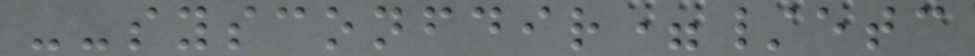--sysconfdir=/etc
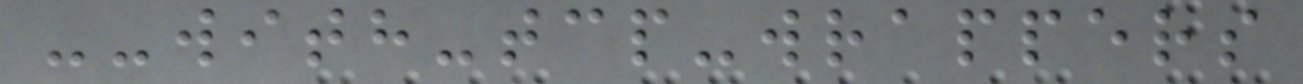--with-tcp-wrappers
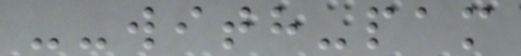--with-pam
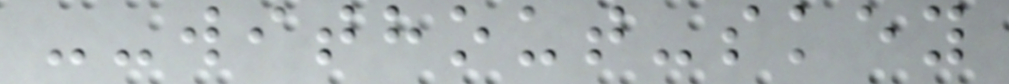--without-skey
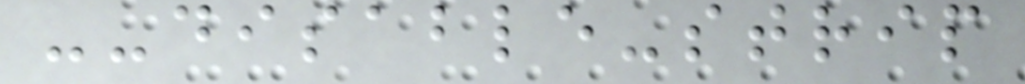--disable-strip
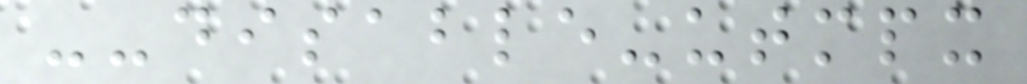--disable-utmpx
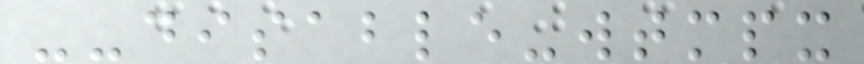--disable-wtmpx
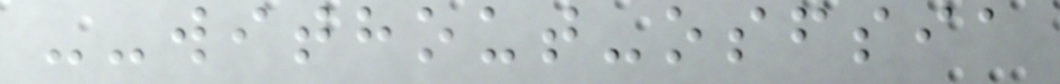--without-osfsia
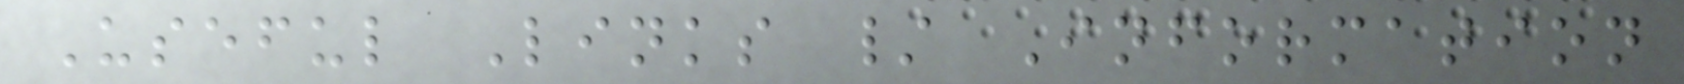Useful Links / Information
